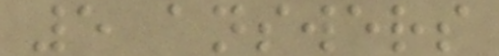5 answers
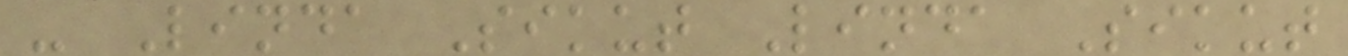- Linda Sikut Linda Sikut
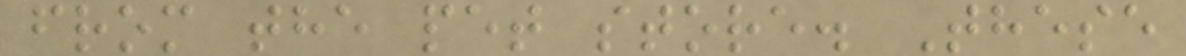from the pet store. These
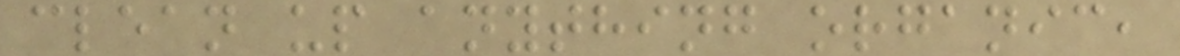clean up anything organic,
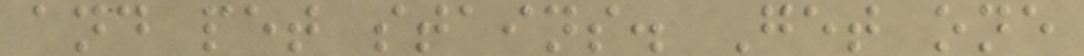and pet stains. Get one
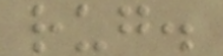rug.
